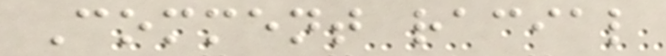Comment racial
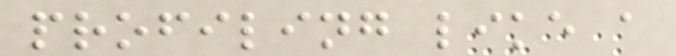profiling like a
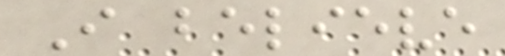I believe
